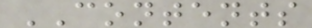CONTENTS
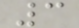3
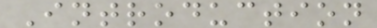Introduction
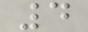4
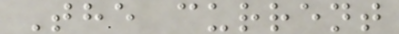The current
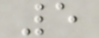5
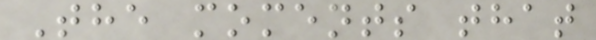The moments that
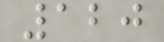120
